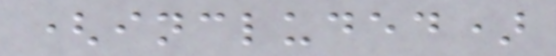(included)
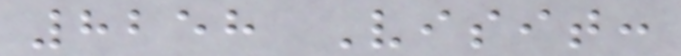8258 Visit:
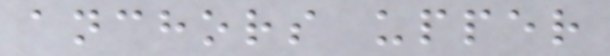anchors upper
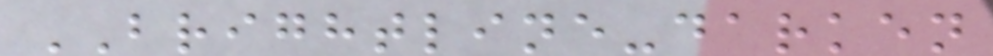BRIGHTLINE-darken
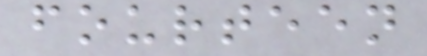fourteen
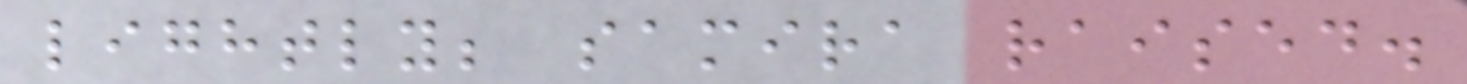lightly; samira raised.
